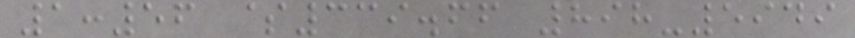1:56 $339.66 898-5949
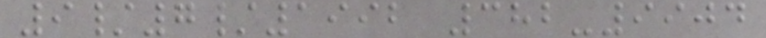9/7/1992 382-9904
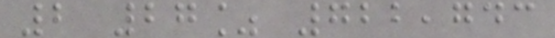2 27% 722,743
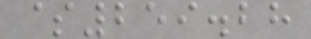$259.28
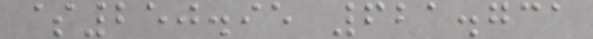$250.95 621.731
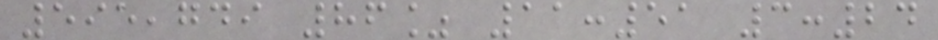595,749 86% 11:51 3:24
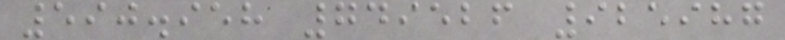590.958 749526 925987
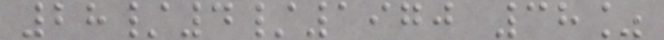28/4/1970 38%
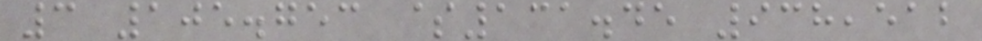3 105.753 $131.45 938,512
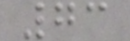73
